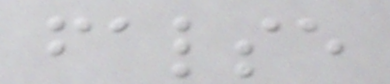false
